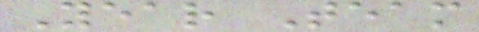Year Team
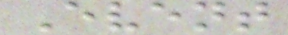Event
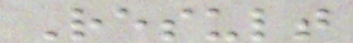Result
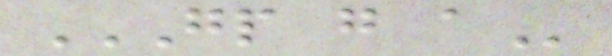GP G A
